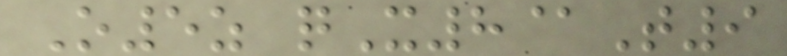O5z qX8@T9
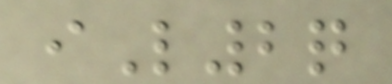iL2q
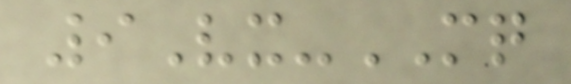9Vx-MQ
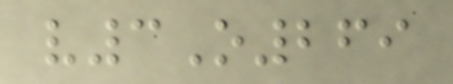v3O269
